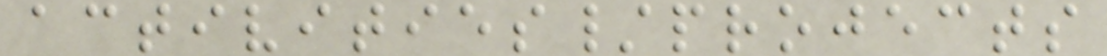activities/projects
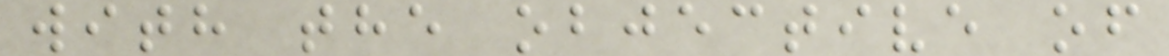with the objective of
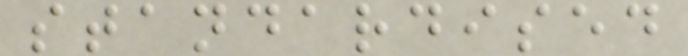standardised
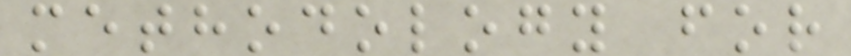methodology for
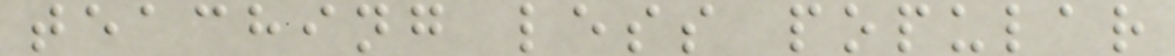teaching less popular
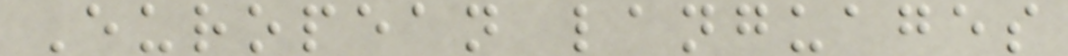European languages
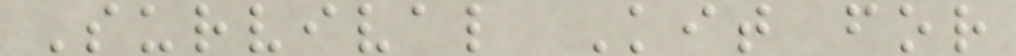Survival Kit for
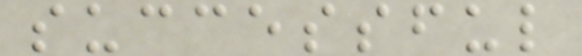successful
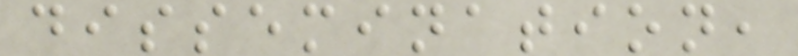dissemination,
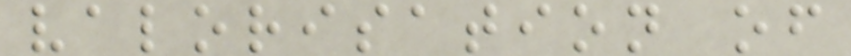valorisation of
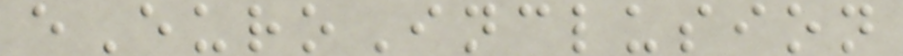eEuroInclusion
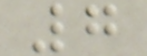7
